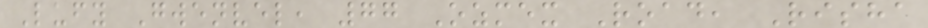Lufy Gwenvel, 77 Ozmex Road, Risha
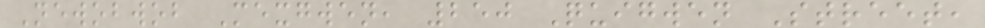Newobwob Mexgwen, 250 Quigwen Street,
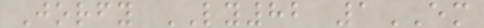Jorfy LY82 1EM
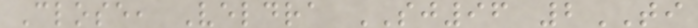Close, Veldra SJ96 2TI
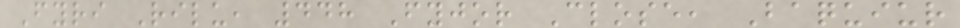Fyri Rilu, 448 Fyjor Close, Baquiur
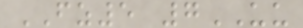FZ5 7UU
